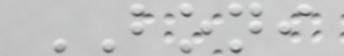BONI
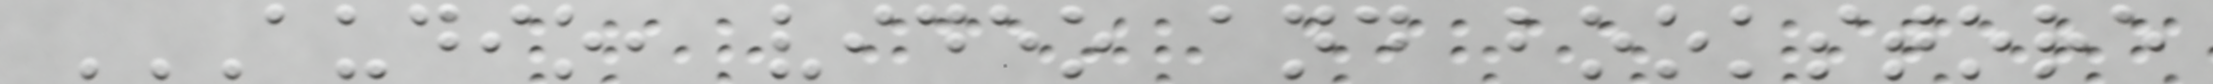AUDIO, VIDEO AND BOOKSTORE
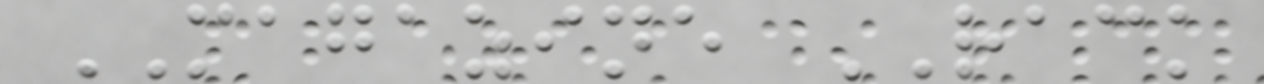MAGAZINE RACK
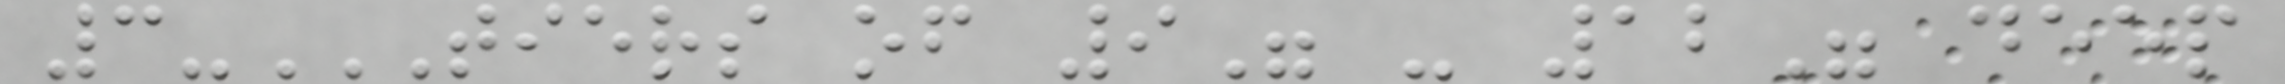3-TIERS OF 9" - 12" DEEP
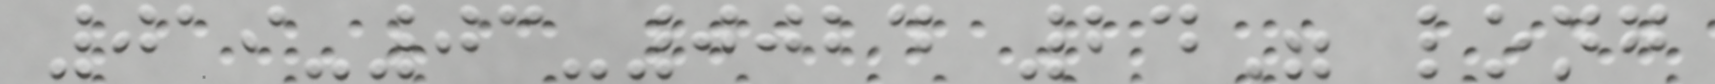019-03-0024 24" long
